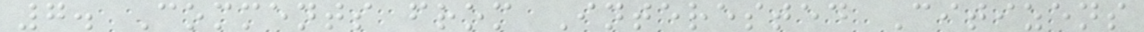7. Comments from Interested Citizens
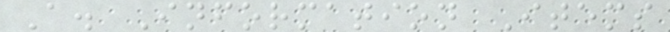A. Information Items
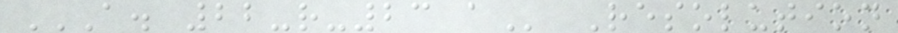A. 22-R-23 A Resolution
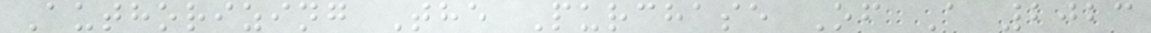Authorizing The Purchase Of A 2023
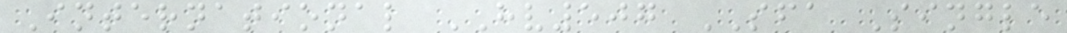International HV507 SFA Single
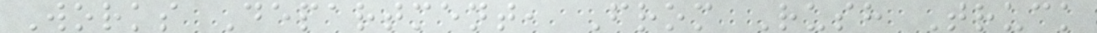Works Department, From Rush Truck
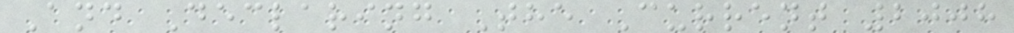And Declaring The Current 2008
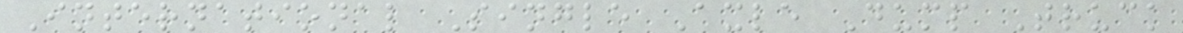International Single Axle Dump Truck
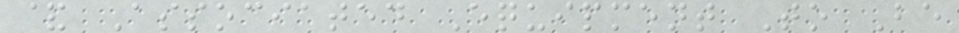& Associated Equipment To Be
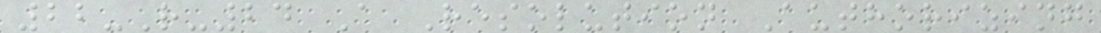22-R-24 A Resolution Authorizing
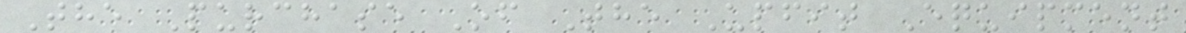The Purchase Of The Upfit Equipment
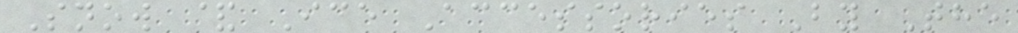Snow & Ice Accessories By The
